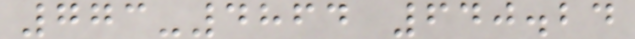773-4864 640.24
